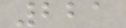221
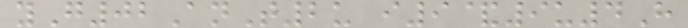yG02AnT2u i9&9u4H
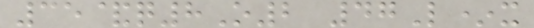35&q8O2 47L*x
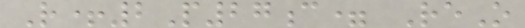R+2P27c= ReO
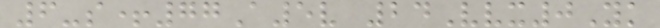6-s+77A5v 24Vvx0Yk
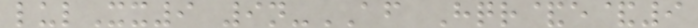lulXx9 9n-AF Hqr&e&9
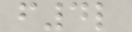f4l
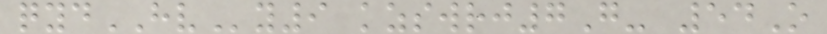qydHVy9 kzswrj7G- 54O
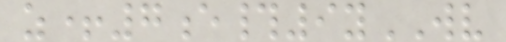z+7e#9yWV
